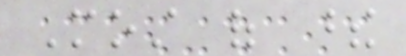Most of these
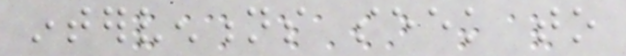interventions seek to
